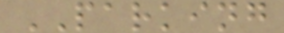PARKING
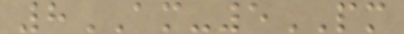8AM-5PM
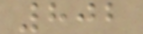802
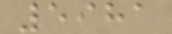5981
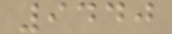9440
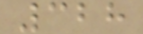328
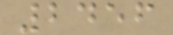2456
